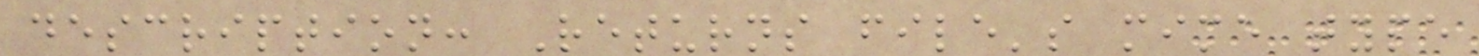description: Returns file's mime type
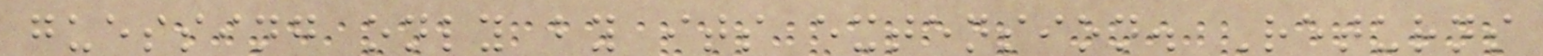guessing only by its extension. Returns
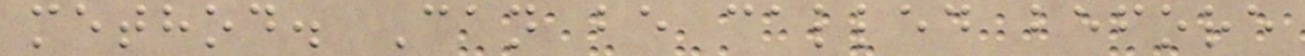method. Can be called before
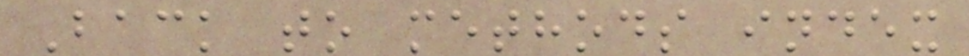Back to methods index
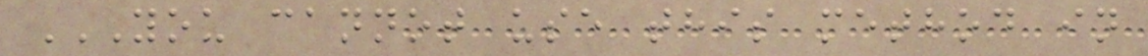YOU CANNOT USE THIS METHOD IN
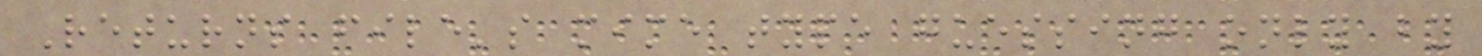Returns file's mime type guessing only by
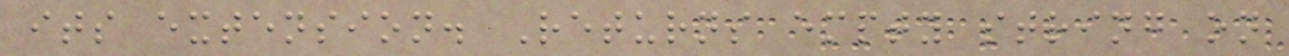its extension. Returns empty string on
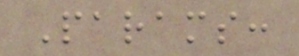Params:
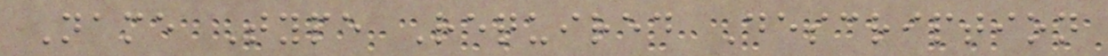Name Type Required Description
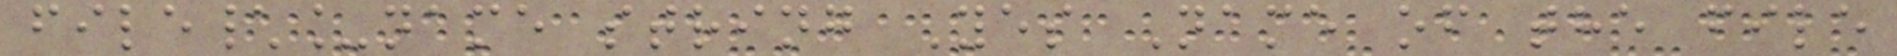file\_name string Yes Name of the file
